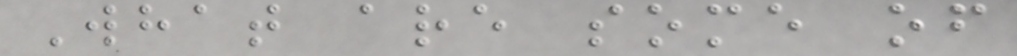What are some of
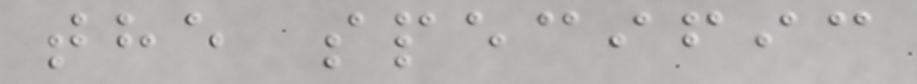the specific
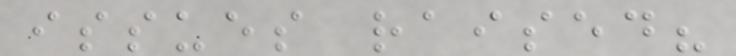issues raised?
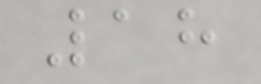18
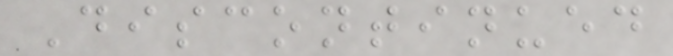Discontinued
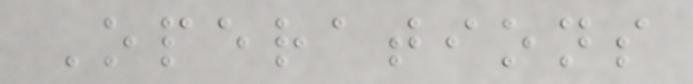Operations
